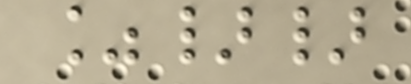%}}
